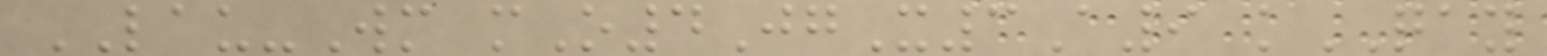LAU-Wm mO4JgX3A9 kQAY
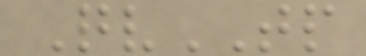QvTP
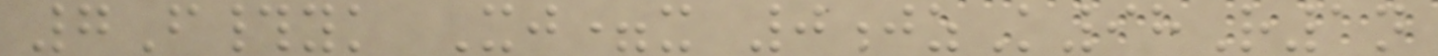7F#yk Xj=x 0jzK98R1n
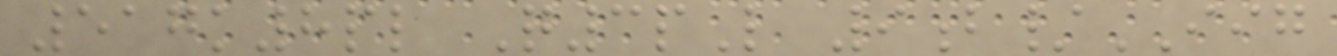517k8pl Q3pL 9b/IIG
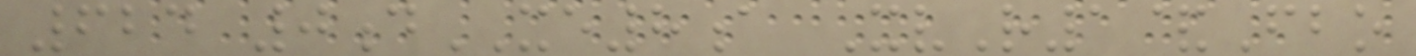624 0dXE8a XvR1&Fbo
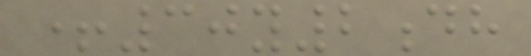+30y2dh
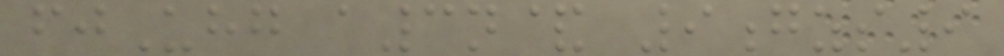fjUhg a3n& 9gzs9
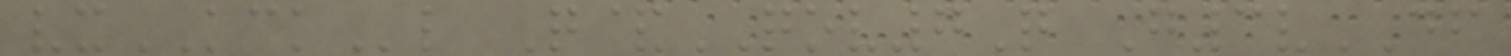vxKCKl Q&QOV7Q G3vDF
